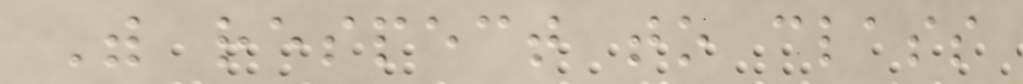With respect to class
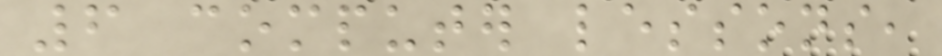6 computer lessons,
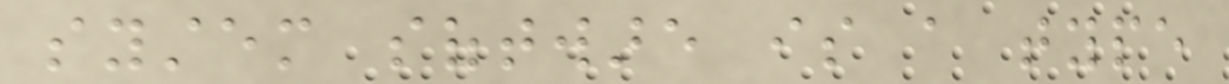system software is a type
